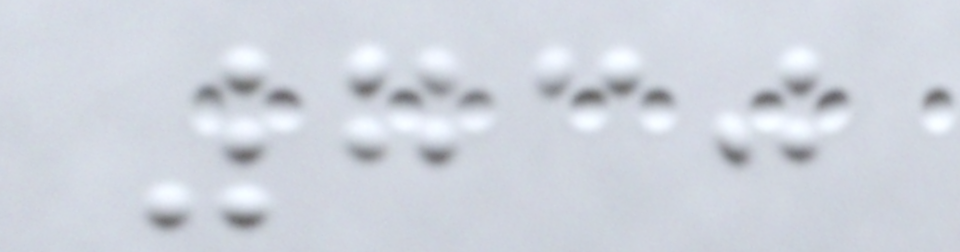730
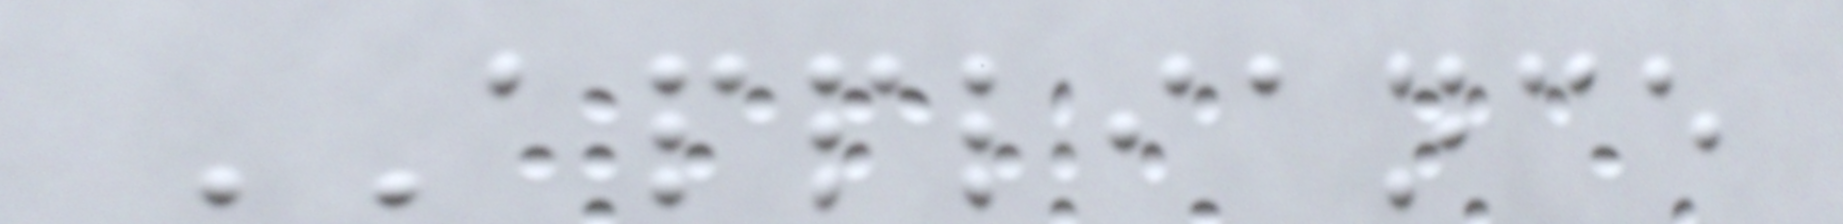APPLIANCE
